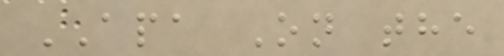APA On the
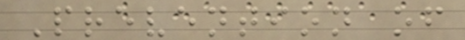Prevention of
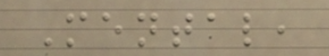Mental,
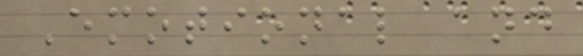Emotional and
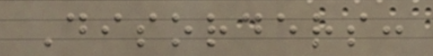Disorders:
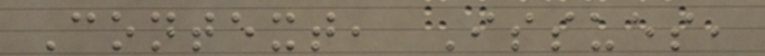Context, Issues,
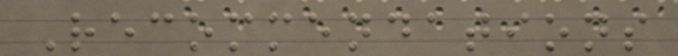Recommendations
